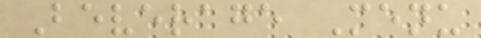Beverage Menu
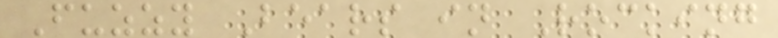Fuzzy Bears in Rocking
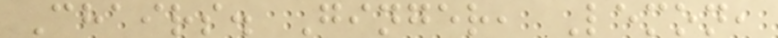Chairs. Ginger, Lemon,
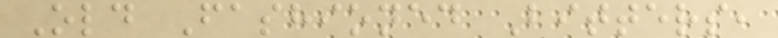Old Fashioned Bitters,
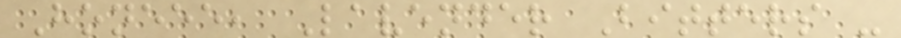Honeee, Lavender Bitters -
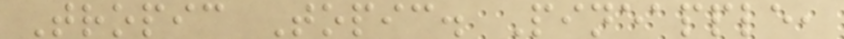Tropic Topic. Pineapple,
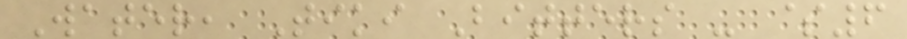Water, Tiki Bitters - $6
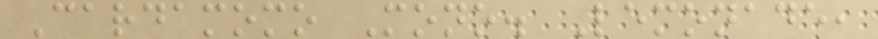Cardamomo Mono. Lemonade,
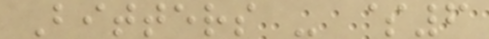Bitters - $6
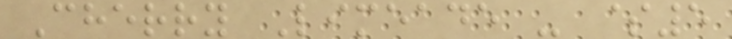Cherry Limeade - $5
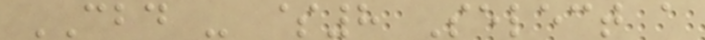CBD - $8 Select a
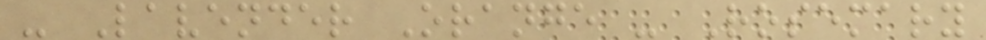- Lavender Orange - Rosemary
